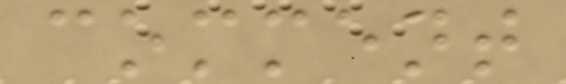comment
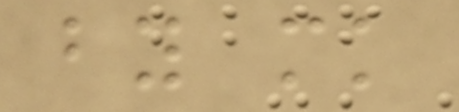by mk
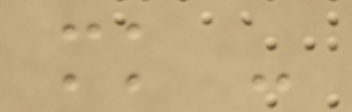mk -
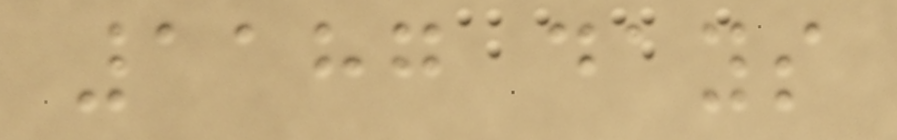1187 days
